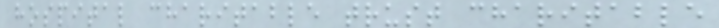hospital charitable trust charitable
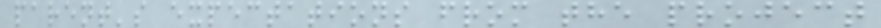parent's expectations from the project
